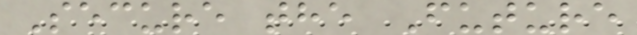Secure the Future
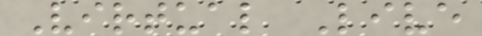Virtual Live
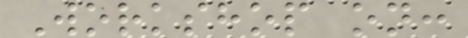Workshop on:
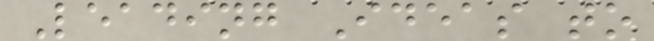Leading Ideas to
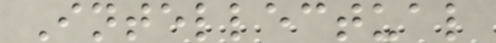Intellectual
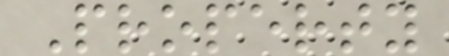Property
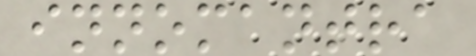innomantra
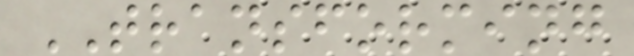TRANSFORMING
